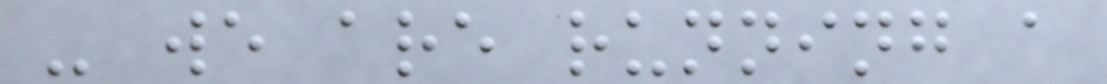- we are running a
